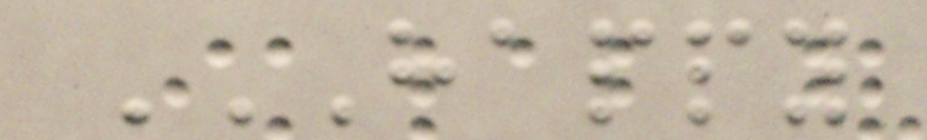HAPPY
